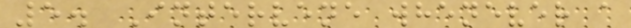5. Intervene whenever a
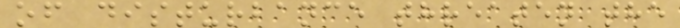of disturbance threaten the
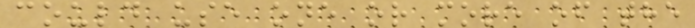could use one or more of the
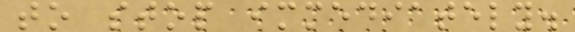to stop immediately.
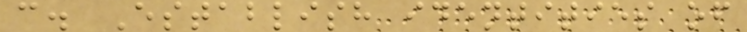c. Establish identities of
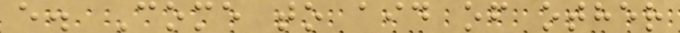e. Come to aid of other
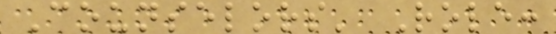Counselors' Role:
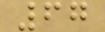67
